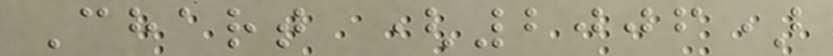Chart (2006)
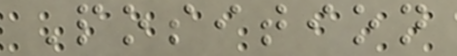Position
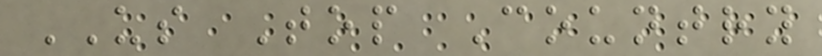US Top Country
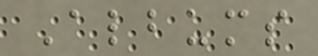Albums
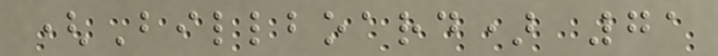(Billboard) 71
